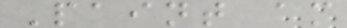Paint am
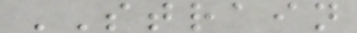STRAIN
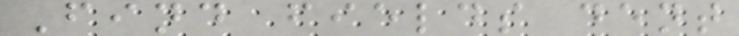Find fields dent
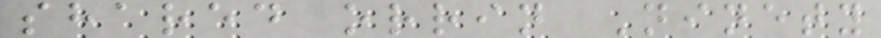shared orrin Ninety
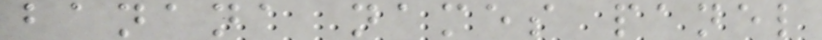banana names panel
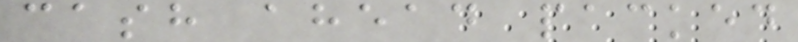cash ahead packed
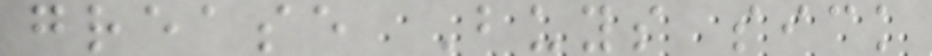grease Buys sick
